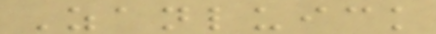Zanluick
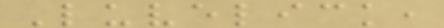Luvelick,
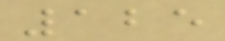125
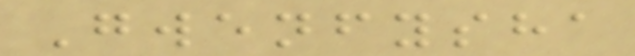Gwenfysha
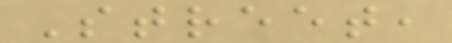Street,
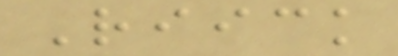Riick
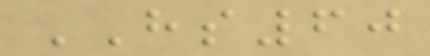HS60
